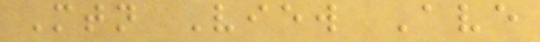Mtn View Ave
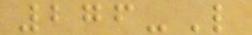276-L
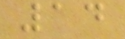14
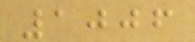1006
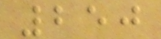250
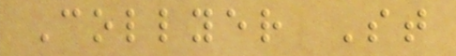Collyer St
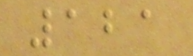121
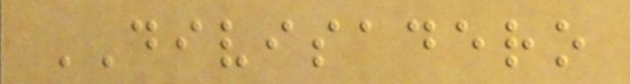DIVISADERO
